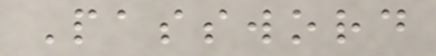Password
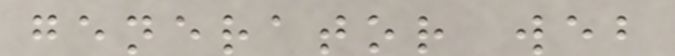generator web
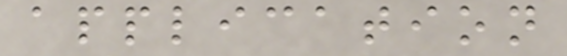application
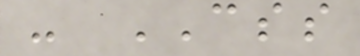- CSS
